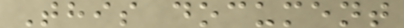This document
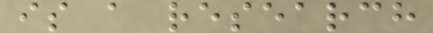is a research
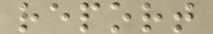report
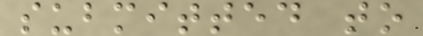submitted to
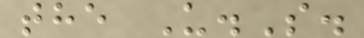the U.S.
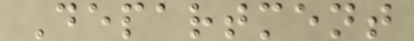Department
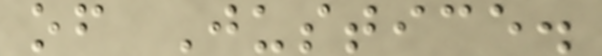of Justice.
